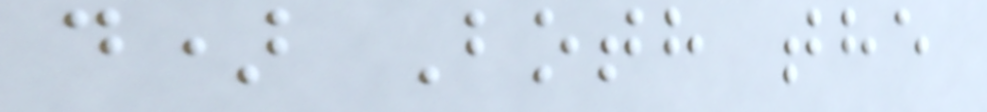d) Both the
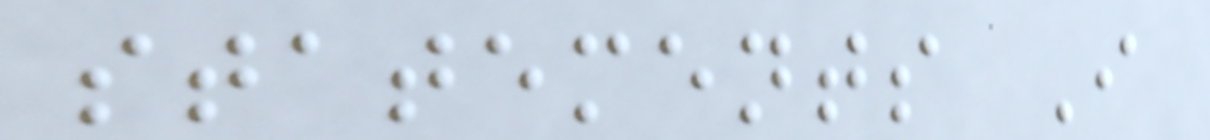statements I
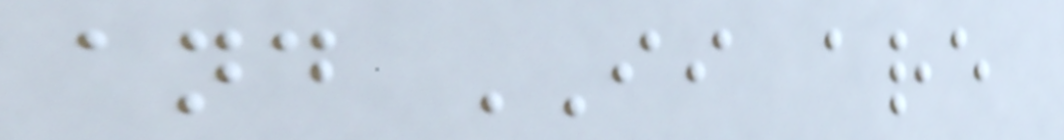and II are
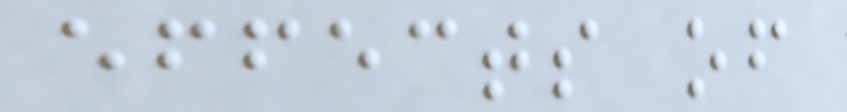effects of
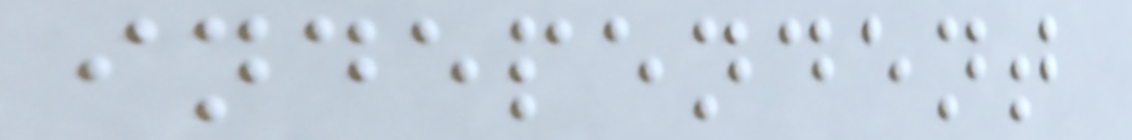independent
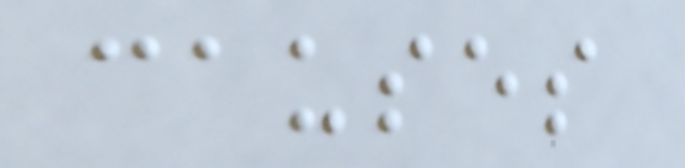causes
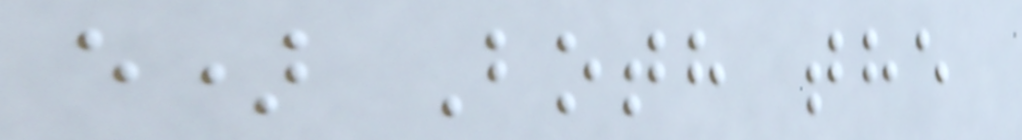e) Both the
